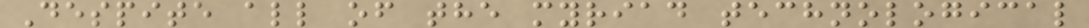Despite all of the myriad technological
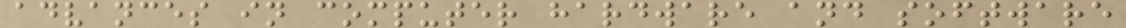advances in computer hardware and software
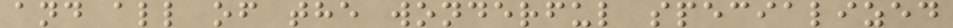and all of the wonderful specialized
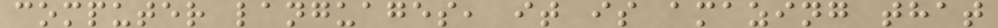computer languages, it is amazing that
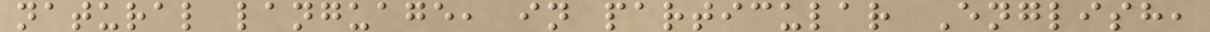natural language, in particular English,
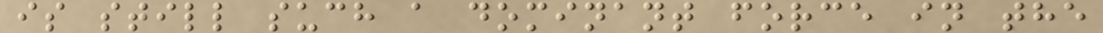is still such a dominant force in the
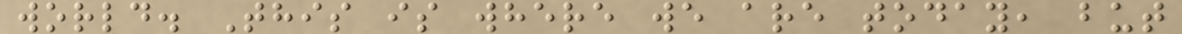world. This is where we are today, but
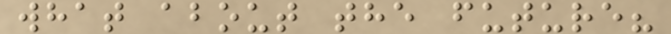what about the future?
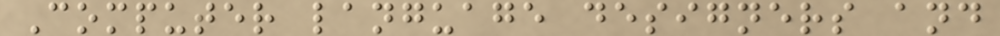Computer language designers and
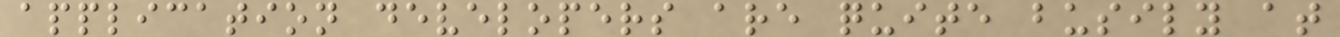application developers are quite busily at
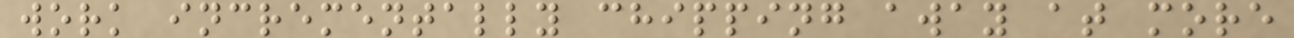work incrementally chipping away at more
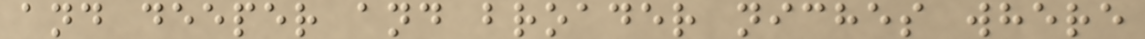and deeper and broader niches where
